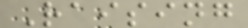Raising
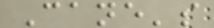Cane's
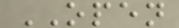OPEN
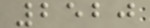2520
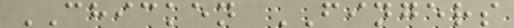CHICKEN FINGERS
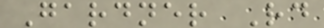Gardner Rd
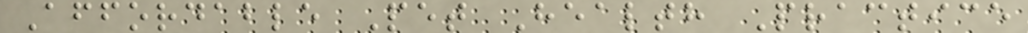Affordable Pet Health Practice
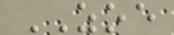ZOE
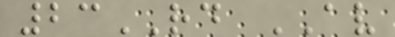23RD AV
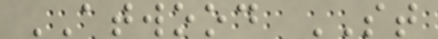ATWOOD ST
